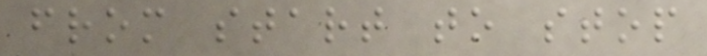from start to stop
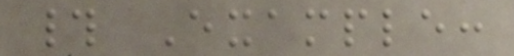# Example:
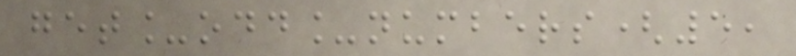get_odd_numbers(5,
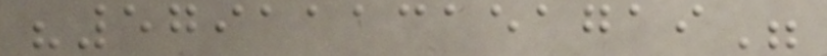"5791113151719"
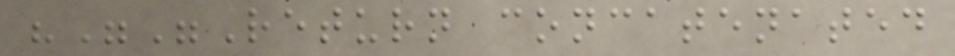"""Return concatenated
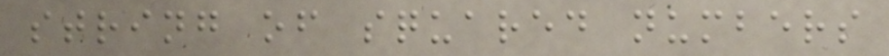string of squared numbers
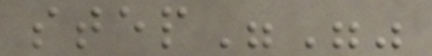step"""
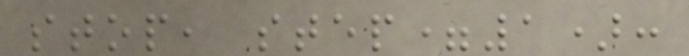stop, step=1):
